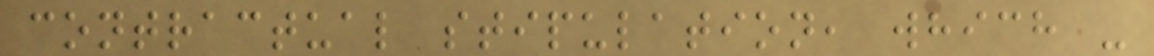contractual stipulation, which -
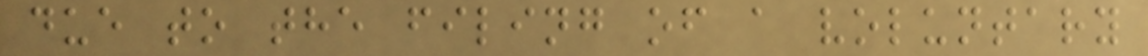due to the filing of a voluntary
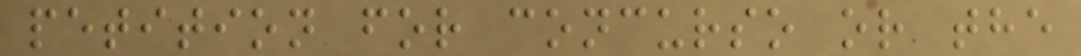petition for concurso or the
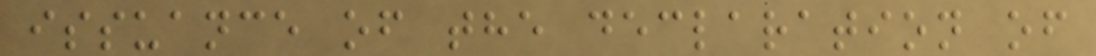issuance of the declaration of
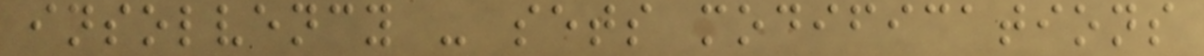insolvency - sets modifications
